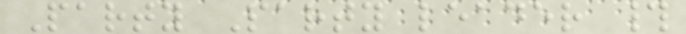Party Party leader #
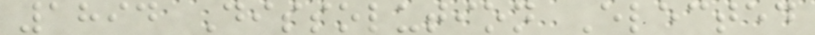1894 Dissolution Elected
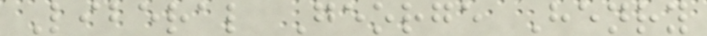Liberal George Henry
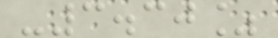-3.30%
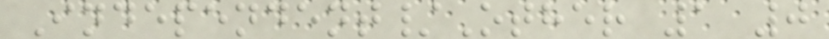Independent/Other 1 0
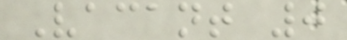Vacant 0
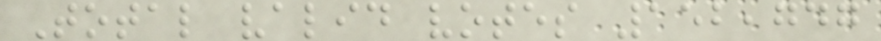Total valid votes 152,747
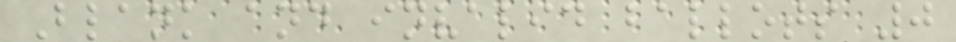Blank and invalid ballots 0
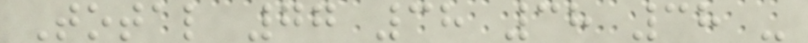Total 77 38 38 38 -
